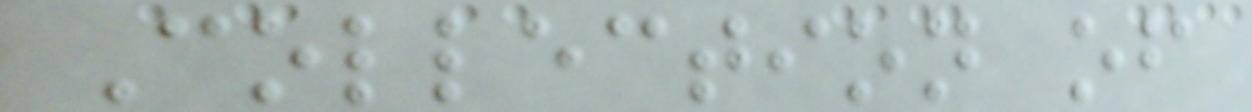Collection of
